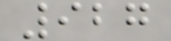927
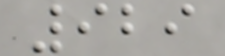929
